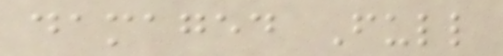damaged Full
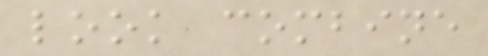look combine
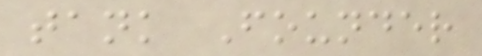tank Founder
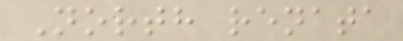North renata
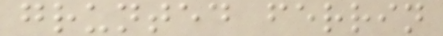grunted ferrin
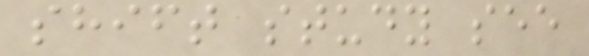shift study see
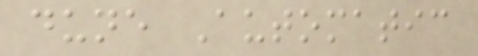dune Automatic
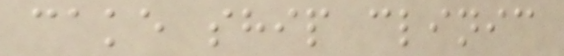cake ship clinic
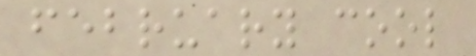february cool
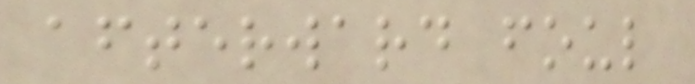afterward foul
